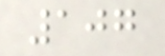107
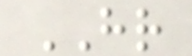HR
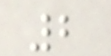2
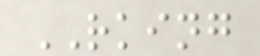RKING
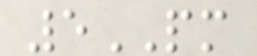5PM
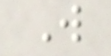W
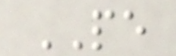PE
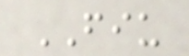FIU
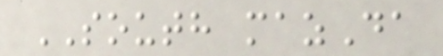SOUTH mazDa
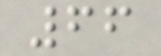66
